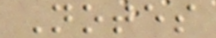Notes
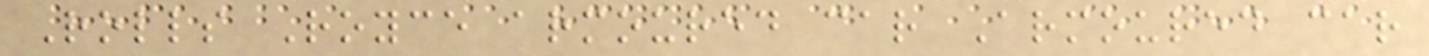Rolls Royce armoured car Armoured car
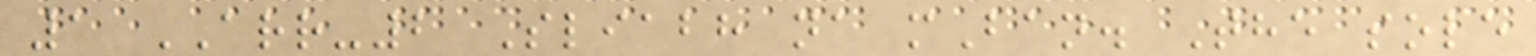1 ARR-2 Sliabh na mBan. The sole
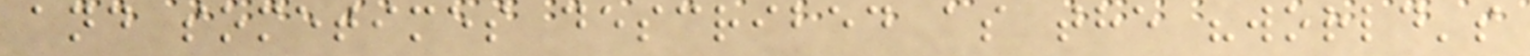and sometimes described as the "world's
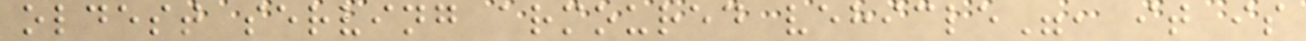oldest serving armoured vehicle", it is
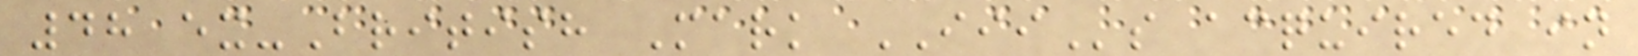48 ex-British Mark IIIs acquired in
